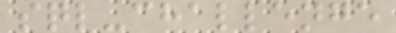sql-challenge
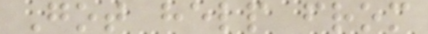Got help from
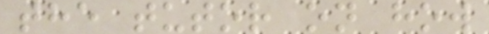the tutor on how
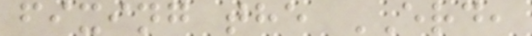fixing the ERD,
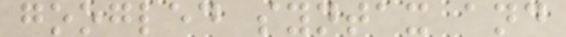googled syntax and
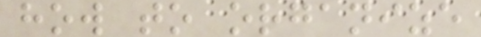how to organize
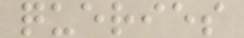queries
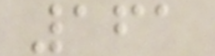161
